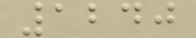1240
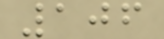106
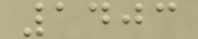1403
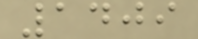1409
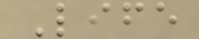Life
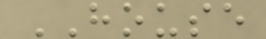HOUSE
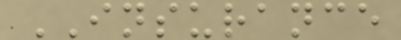INSURANCE
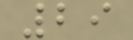29
